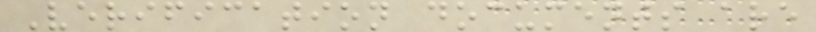Verification documents are
